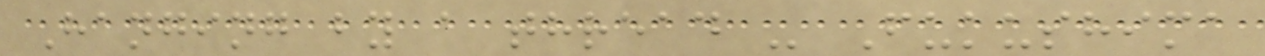Hanging by a thread - Fukushima
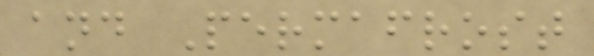and Permafrost
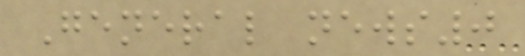General news0
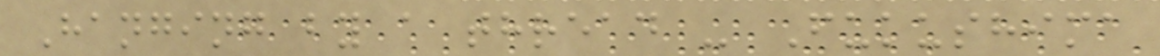Hanging by a thread - Fukushima
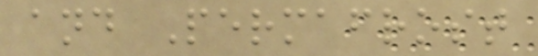and Permafrost
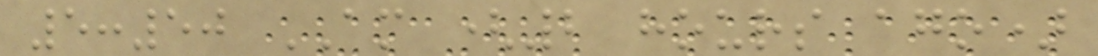5:50 AM (2 hours ago)
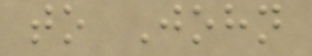to John
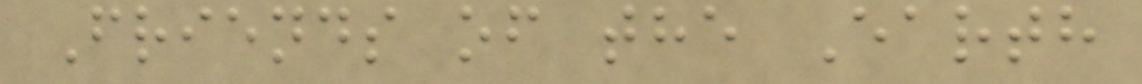Friends of the Earth
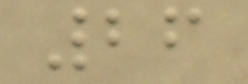26
